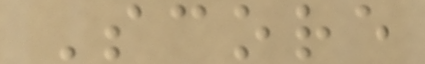Score
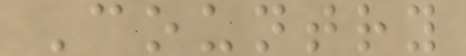Country
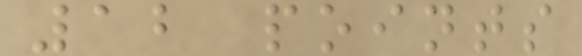12 points
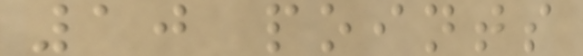10 points
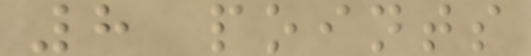8 points
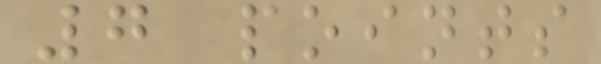7 points
